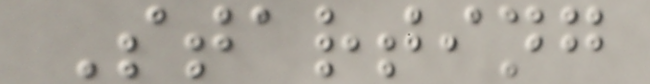Starting
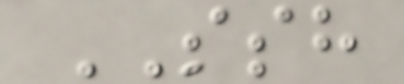SSH
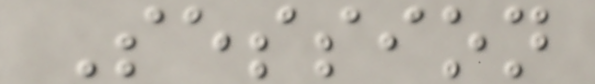Session
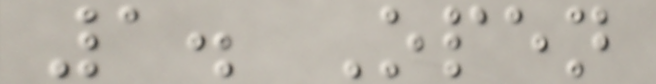1. Open
